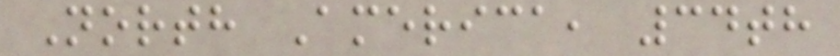North America, 34th
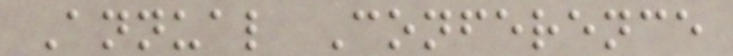Annual Conference
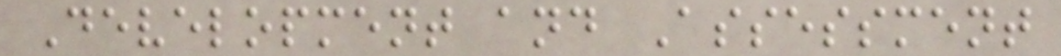Development and Assessment
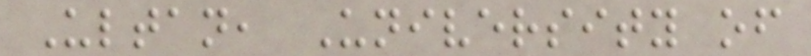Ultan, University of
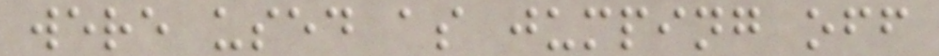were used as jumping off
